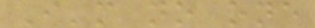I'm no one
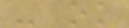- ok
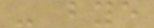- bye
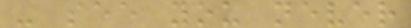- see you never
